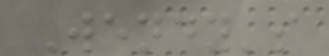Wendy's
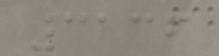3136
